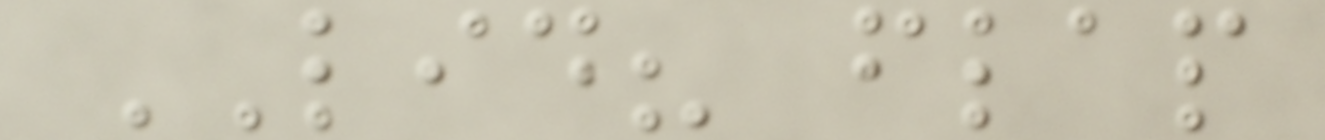LID? flap
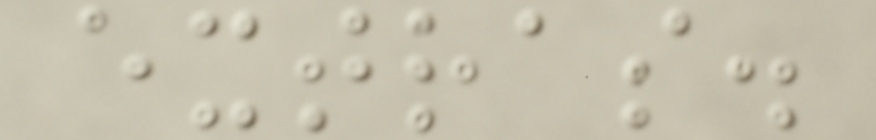extras.
